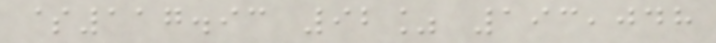$117.93 92% 193,048
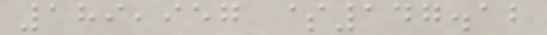189,957 $147.12
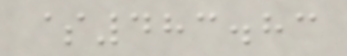$483.83
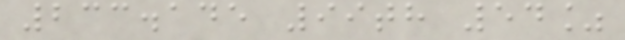233.145 99th 54%
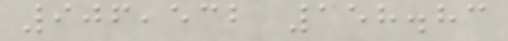906,532 158.83
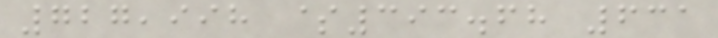727,998 $393.68 631
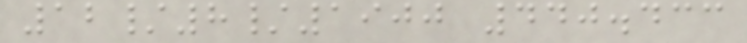12/8/1900 440.433
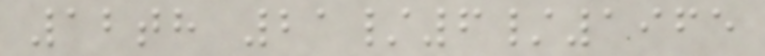12th 21/6/1965
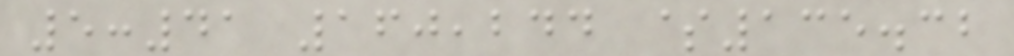5:41 160,244 $135.32
